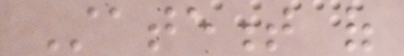Statement of
